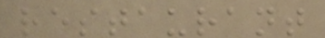restaurant
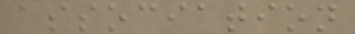association
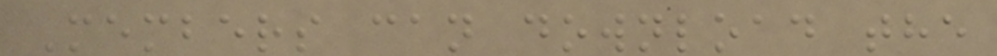Members can download the
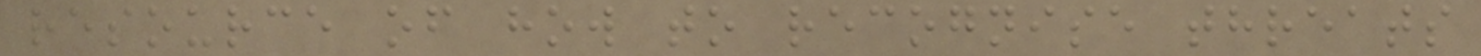resource of how to recognise threats
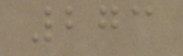273
